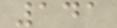141
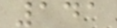141
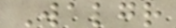Walgr
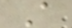A
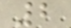2
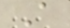A
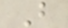B
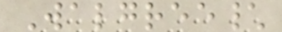Walgree\
